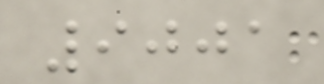9001
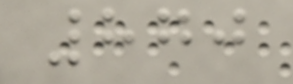870
